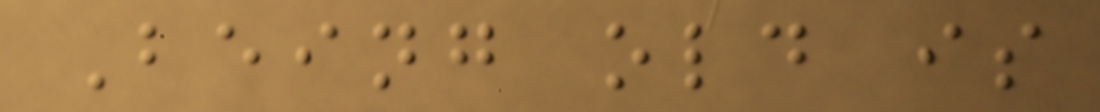Being old is
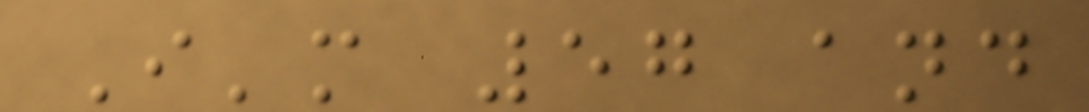I'm 57 and
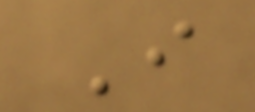I
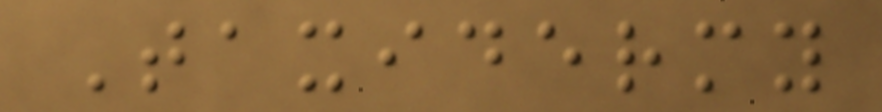Taxidermy
